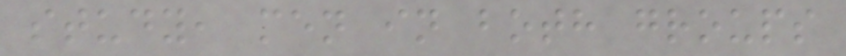study, men in both groups
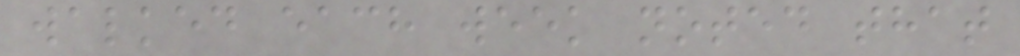walked each week noted that
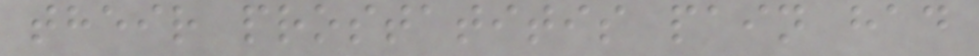their prostatitis pain had
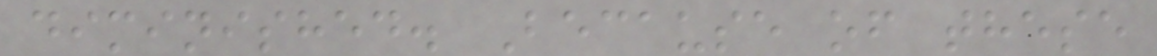diminished. Because of these
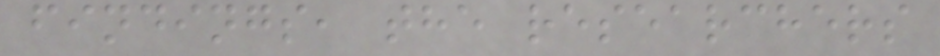findings, the researchers
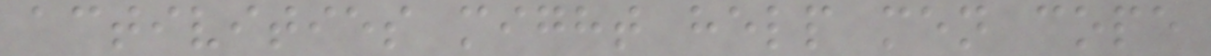activities might help men cope
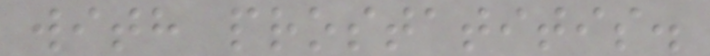with prostatitis.
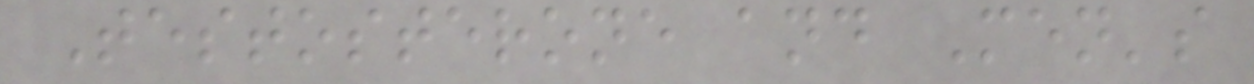Testosterone and Men's
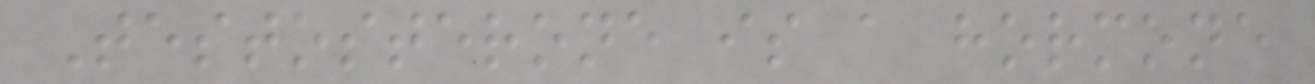Testosterone is a hormone
